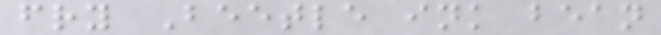fry Beetle ink bean
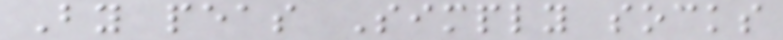By peas Simply socks
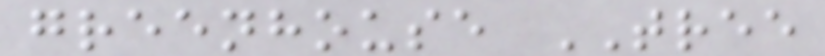greenhouse TREE
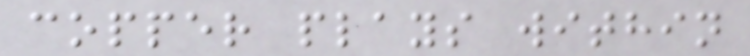copper plays within
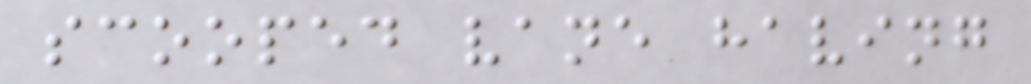scooped vane having
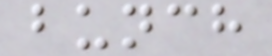bunch
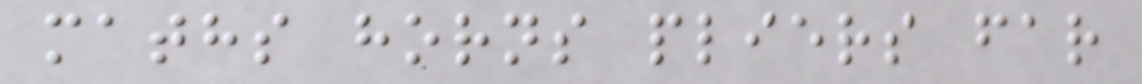maths horns pliers far
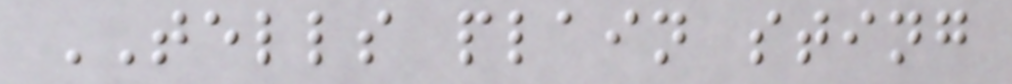TELLS plain sting
